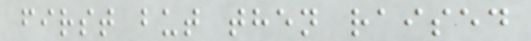first but then raised
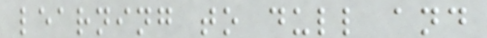learning to dull and
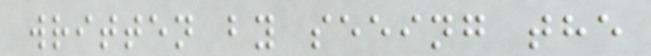written by seeing the
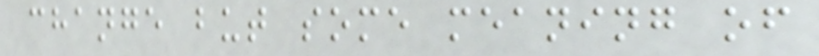change but some meaning of
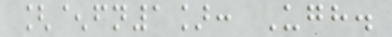[^fn1]: Ugh.
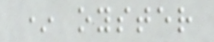* oyster
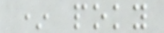* poky
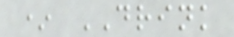* DRINK
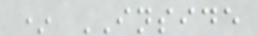* INSIDE
